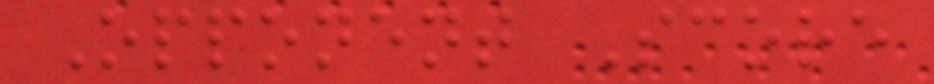Opponent Score
